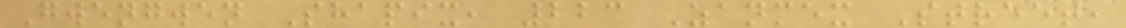Gwengwen Shapix, 223 Zanmex Street,
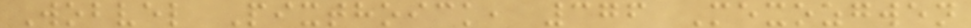Wobvel Pixthoick, 376 Mexozgwen
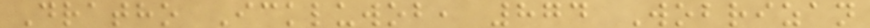Dratho Ickluwob, 874 Wobrizan
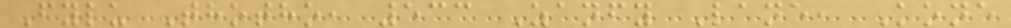Fylu Thotho, 533 Zanfy Lane, Kone
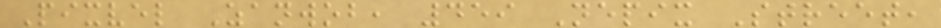Pixvel Zanwob, 459 Nepix Street,
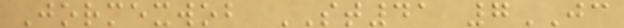Jormexwob ST41 7JC
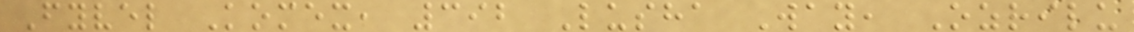Fyvel Komex, 392 Lusha Way, Ozrilu
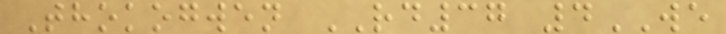Thokogwen RD37 4WE
